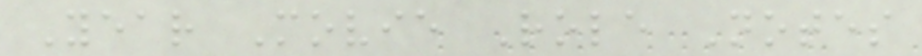Year Movie Role Notes
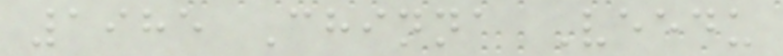1985 Chinna Veedu
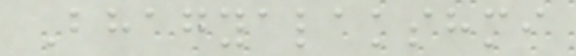Bhagyalakshmi
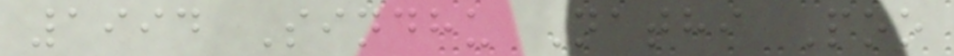1994 Sindhu Nathi Poo
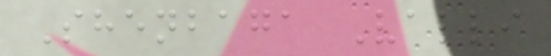Shenbaga Valli
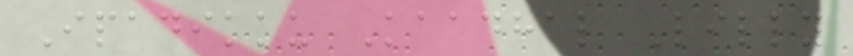Ipadikku Kaadhal Lilly
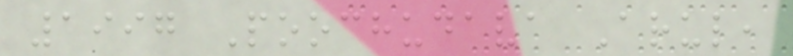1997 Poochudava Arul,
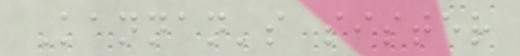Kannan's sister
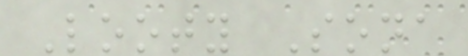Looty Sona
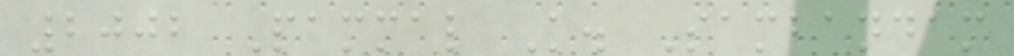2002 Pammal K. Sambandam
